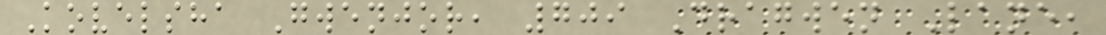Kovelsha Gwenjor, 709 Dragwen Lane,
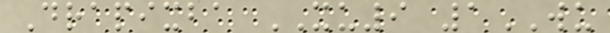Drapixba XU9 1WU
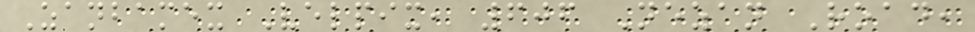Zanbamex Velpix, 606 Nezan Road,
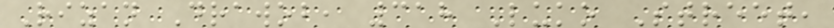Rizan Drawob, 318 Luko Street,
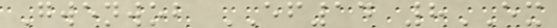Gwenwob EF14 8EX
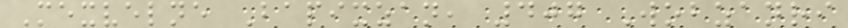Mexvelne Bapixzan, 407 Wobzanri
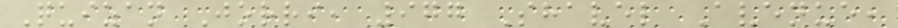Quizan Jorri, 977 Shavel Avenue,
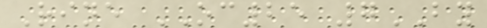Rine OC25 7BY
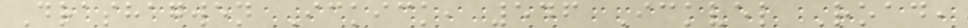Drashagwen Ickick, 546 Ickvel Road,
